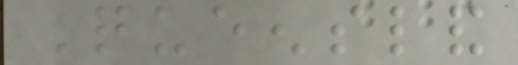Queensland
